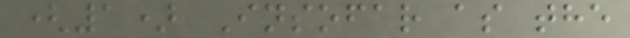(1) Insofar as the
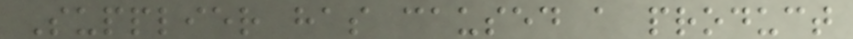Supplier has caused a product
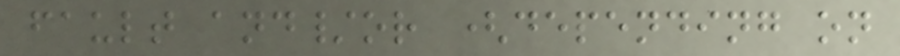fault and/or (depending on
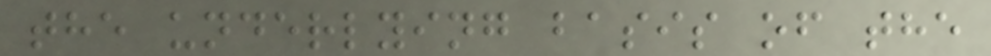the underlying basis of the
